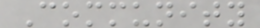Community
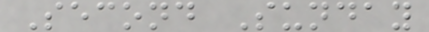Second Sunday
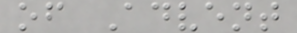of Advent
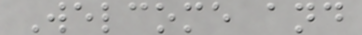Welcome and
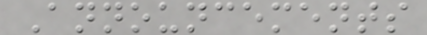Announcements
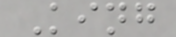King
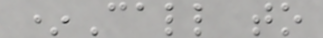*Call to
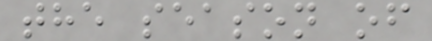the season of
